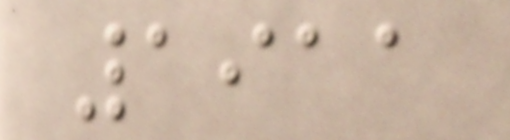1911
